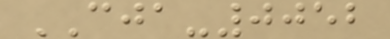CJA-0052
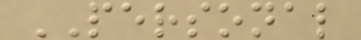PERSONAL
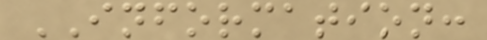INFORMATION:
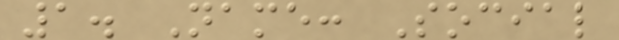1. Name: Social
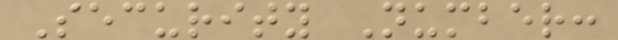Security Number:
